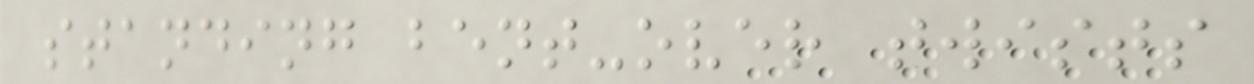standing bent-over twists
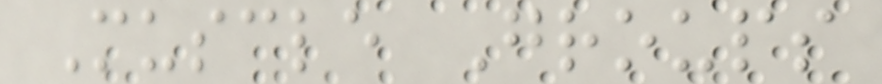Muscle Groups
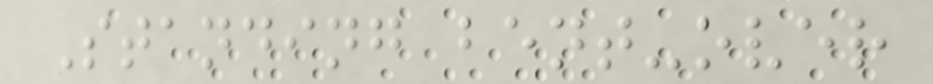Standing bent-over
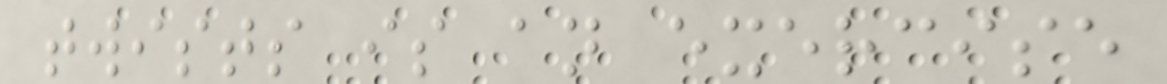twists is an exercise
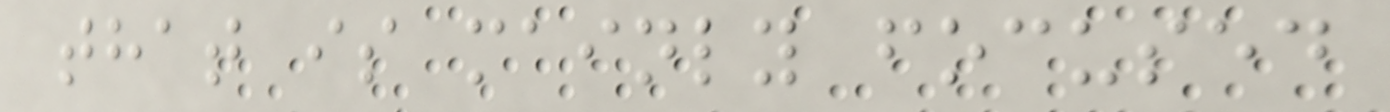that is mainly focused
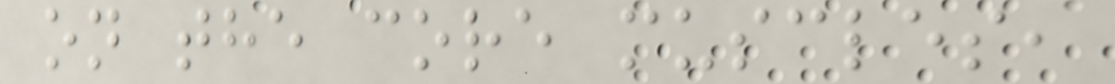on the core muscles,
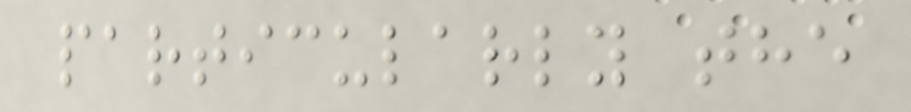particularly the
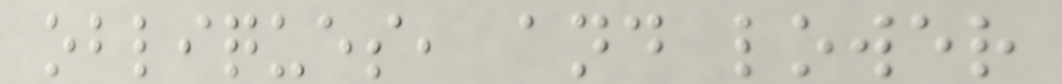obliques, and lower
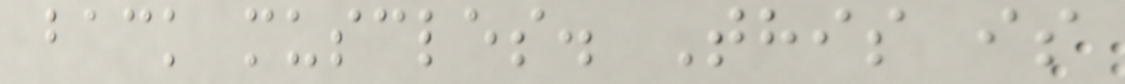back muscles. This is
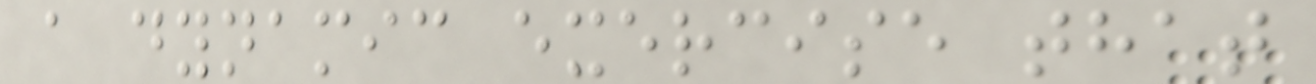a dynamic exercise that
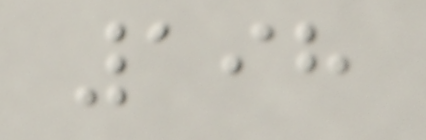198
